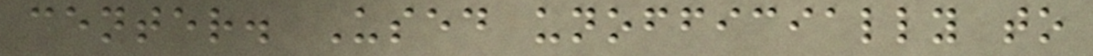center. Used unofficially to
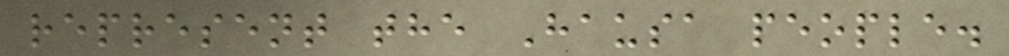represent the Hausa people.
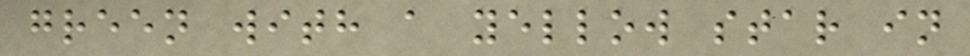green with a yellow star in
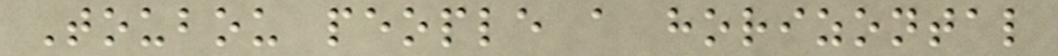Toubou people a horizontal
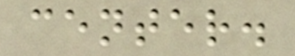center.
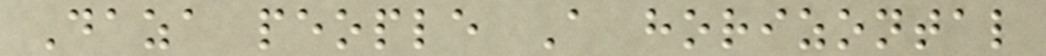Daza people A horizontal
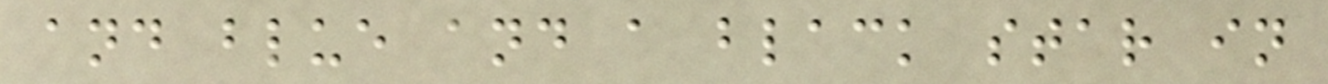and blue and a black star in
